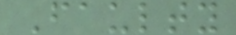Faulty
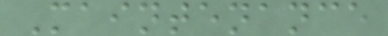Maintenance
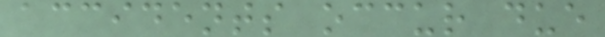accidents occur due
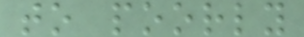to poorly
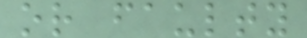or faulty
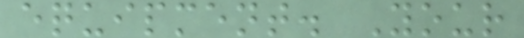equipment. Your
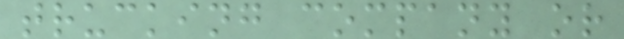trucking company or
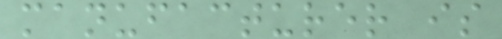manufacturer is
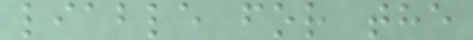liable for the
